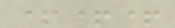+++
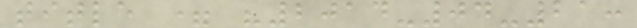title = "2014-04-21:
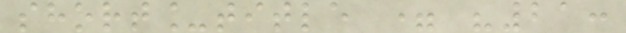short_title = "21:
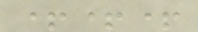+++
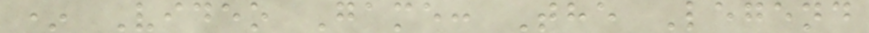* Video Game: The Legend
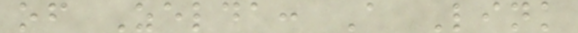of Zelda: A Link
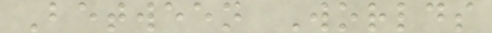Between Worlds
